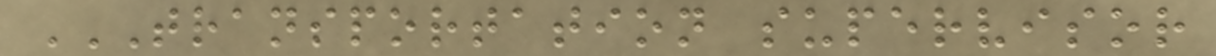TRANSPORTATION SUPERVISOR
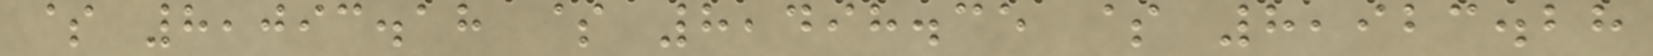$ 8,093.18 $ 8,498.35 $ 8,923.28
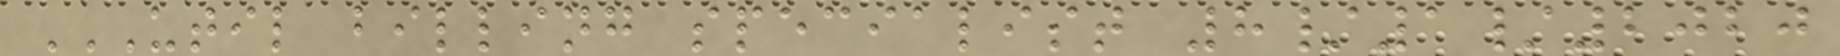UTIL BILLING SPECIALIST 8/1/2020
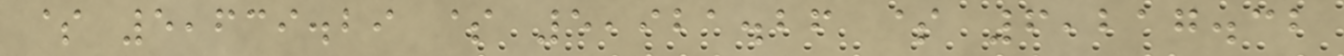$ 5,639.29 $ 5,921.26 $ 6,217.32
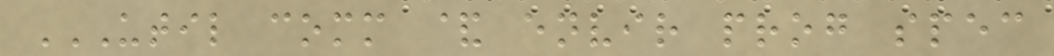UTIL COMM & ENVIR PROG SPEC
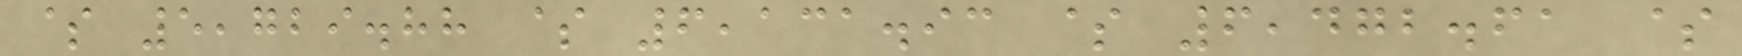$ 5,729.88 $ 6,131.93 $ 6,472.61 $
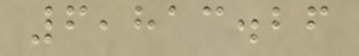6,813.26
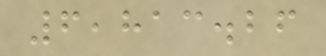6,813.26
